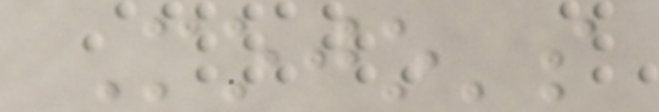Mojo's
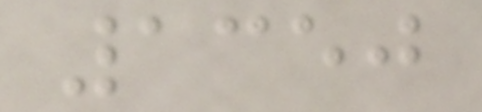1350
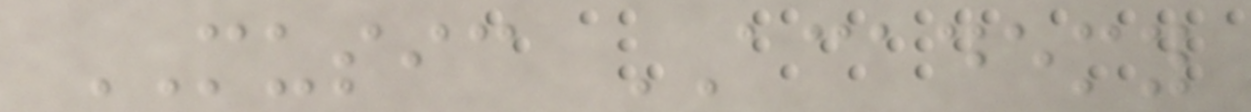MUSIC ACADEMY
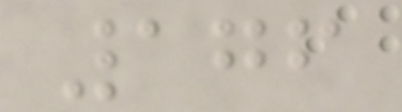176
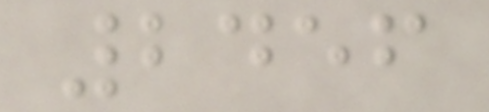2456
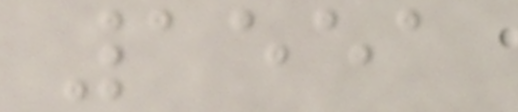1551
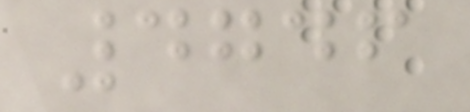4746
